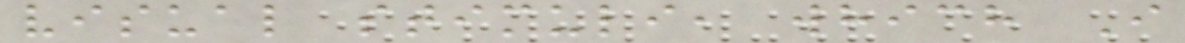visual stimuli, which I
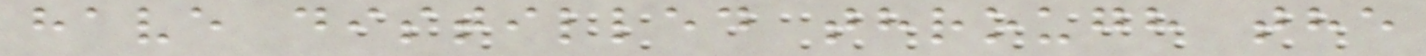have distilled through the
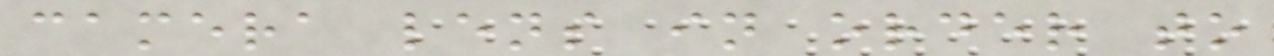camera lens in order to
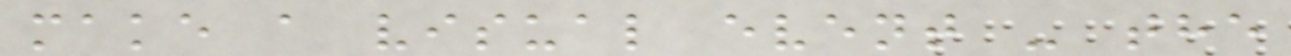make a visual event - the
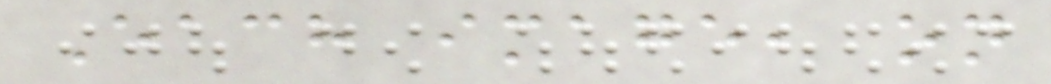Each image, on
